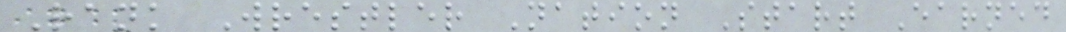Rank Wrestler Nation Start Earned
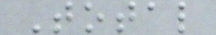Total
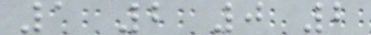1 2 0 2
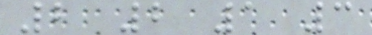2 2 1 3
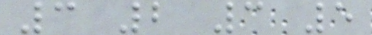3 2 3 5
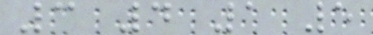3 4 1 5
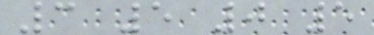3 5 0 5
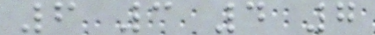6 3 4 7
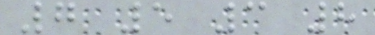7 5 3 8
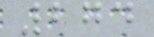274
